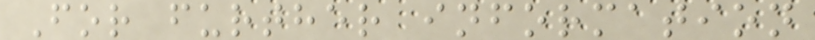For further information
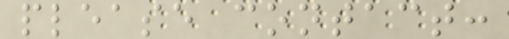please contact:
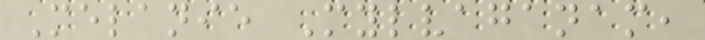Melanie Mylvaganam,
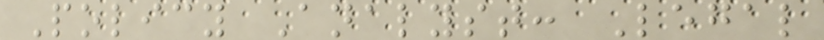Policy Analyst: Legal
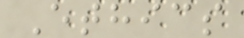Ethics
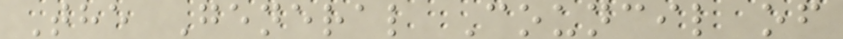The General Council of
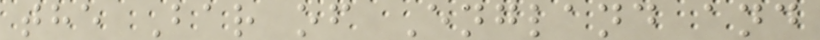the Bar of England and
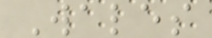Wales
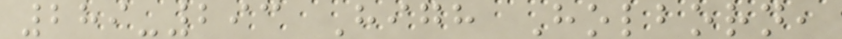289-293 High Holborn,
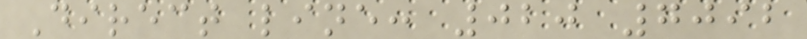Direct line: 020 7092
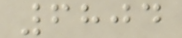6804
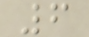6
